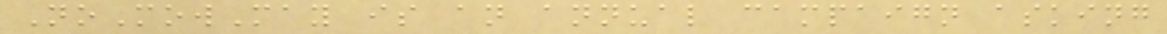NoMowMay is an annual campaign asking
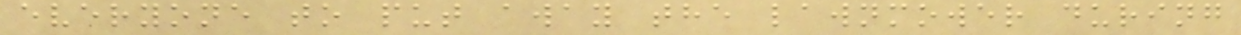everyone to put away the lawnmower during
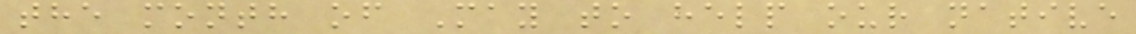the month of May to help our native
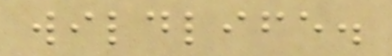wildlife.
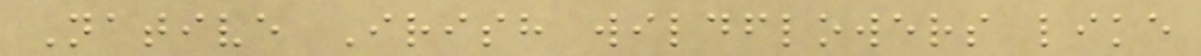Native Irish wildflowers like
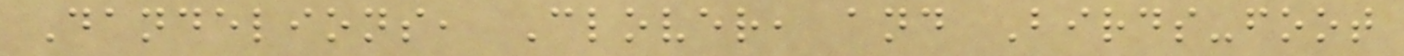Dandelions, Clover, and Birds-foot
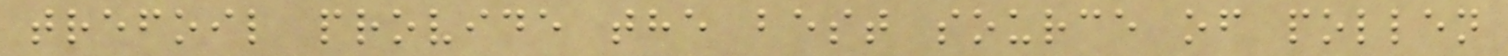trefoil provide the best source of pollen
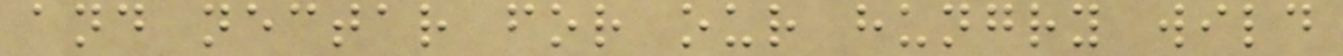and nectar for our hungry wild
